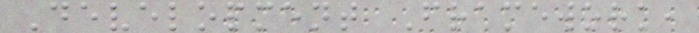Development Framework,
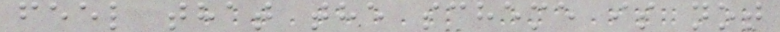feel that the scheme is not
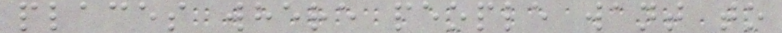places where people want to
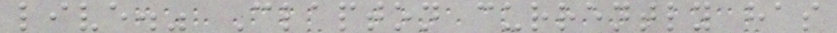live." Clapton currently has
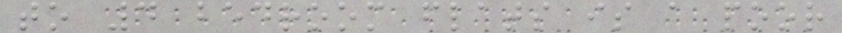to 4 bedroom flats is a poor
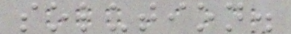solution.
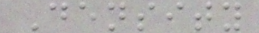Density
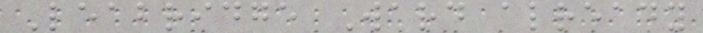Leabridge Ward already
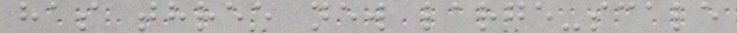has three new large-scale
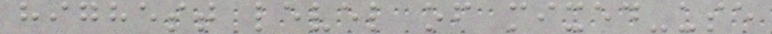highest level of mixed-use
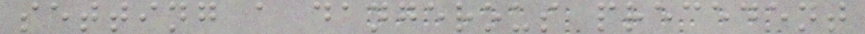setting a dangerous precedent
